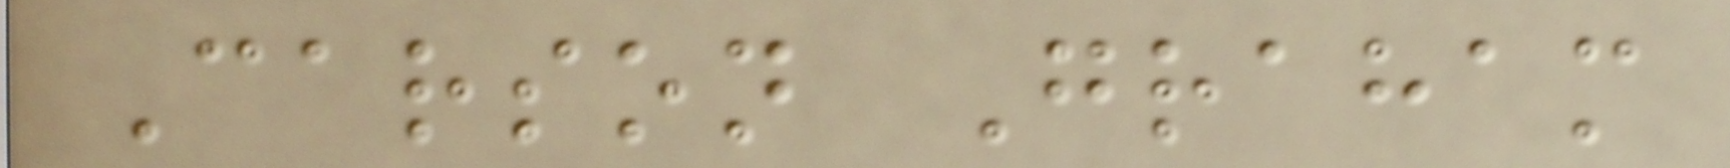Carson Graham
